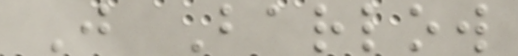J Barlow
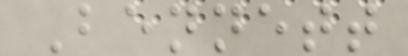Bennett
